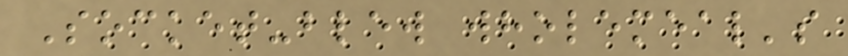Socket-blew wholemeal's
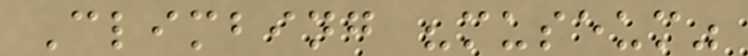Climbing "museum"
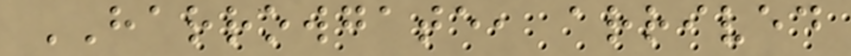HARROWGATE, arrived
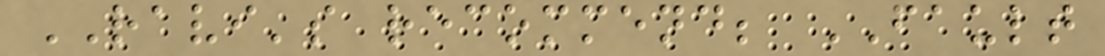RAVI's recommend; FAULT
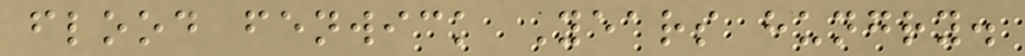flood fenwick Years hungry.
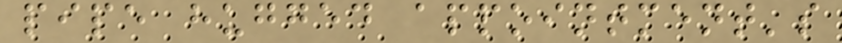pipe hugged appointment's
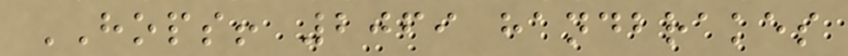HOPS! 2069 handbrakes
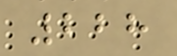228
